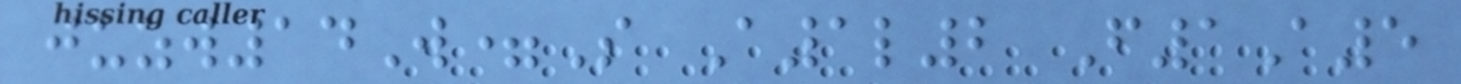juzw14W=S A1l2 F1A5
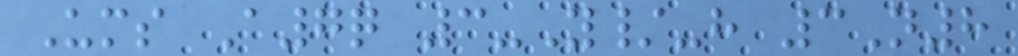Ums A7q 3-Y/-h 3N8
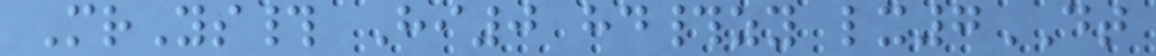MrYs# Hi0 hd#zy lx7DT
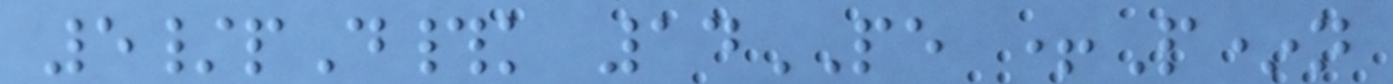5/pD#k 14PE +P*n
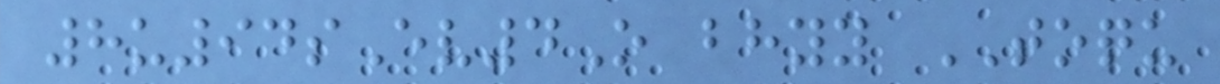8u94sEv4O bhyy TOQU
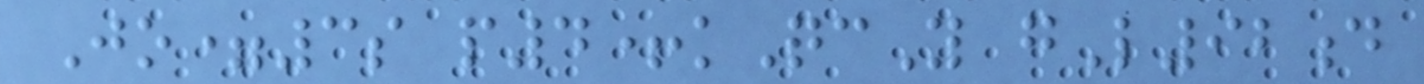Jo=3s p4+kQcY gL92d
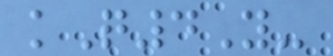kQ4Y-
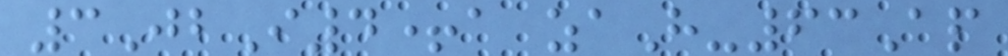3JbI4+a zaH-63Ap
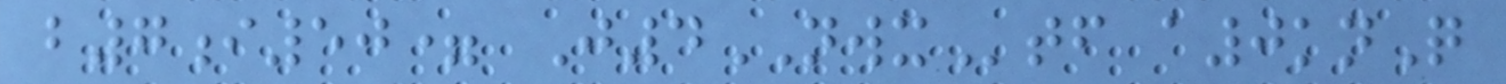b7i50= J4NWXtf a0knQ
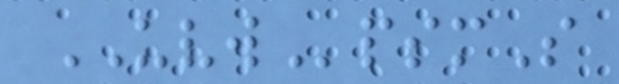UVWpsmS
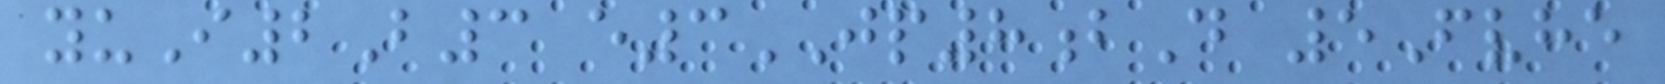yuI2B3 e3JP8bD 5Fvhe
